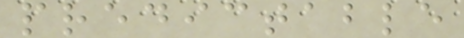predictable
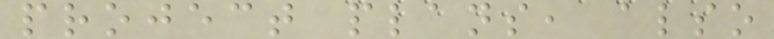project plans, also
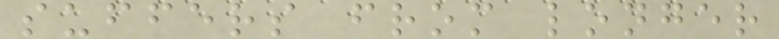suffers from longer
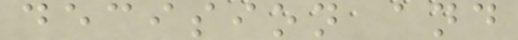decision and
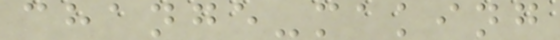change-making
